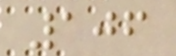106
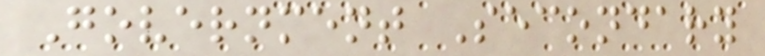Government Secondary
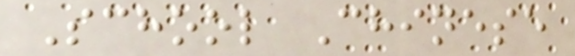School Chinese
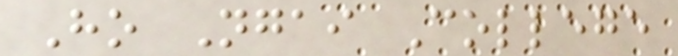Ho Ngai College
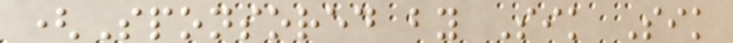(Sponsored by Sik Sik
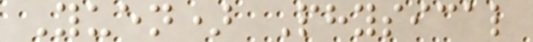Yuen) Physical
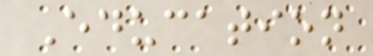Education
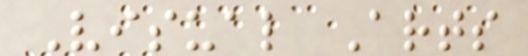Visual Arts
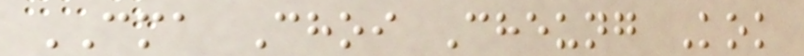CMA Choi Cheung Kok
